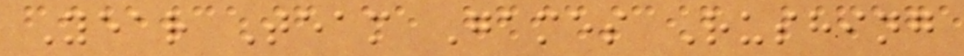Year Team Games Rushing
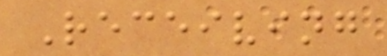Receiving
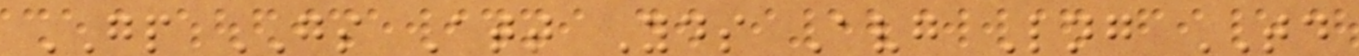GP GS Att Yds Avg Lng TD
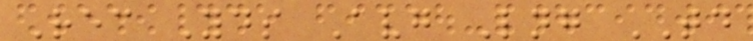Rec Yds Avg Lng TD
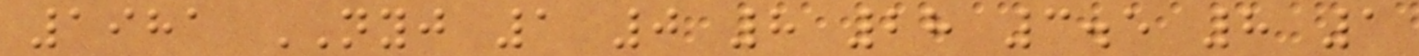1981 NYJ 1 0 8 28 3.5 8 1
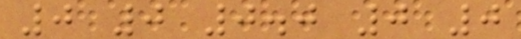0 0 0.0 0 0
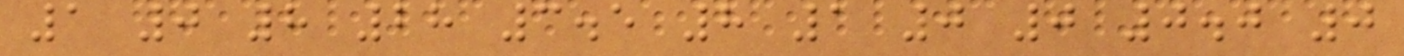1 0 8 28 3.5 8 1 0 0 0.0 0
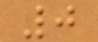0
